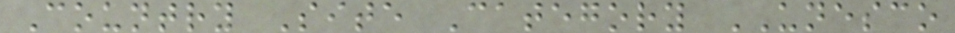Country Site Category UNESCO
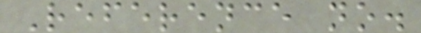Reference no.
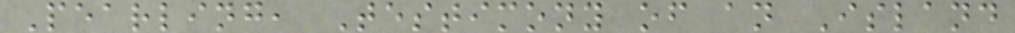Pearling, Testimony of an Island
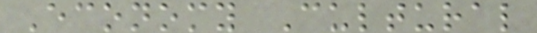Economy Cultural
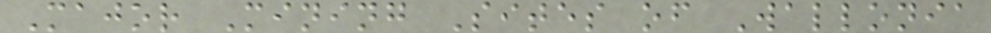Major Mining Sites of Wallonia
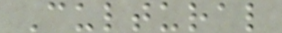Cultural
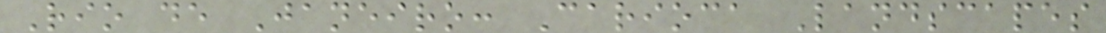Rio de Janeiro: Carioca Landscapes
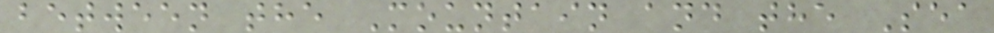between the Mountain and the Sea
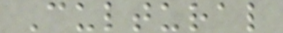Cultural
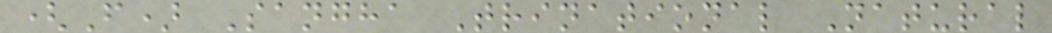(F) Sangha Trinational Natural
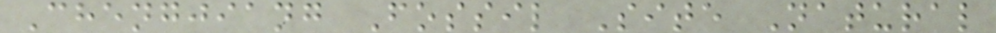Chengjiang Fossil Site Natural
